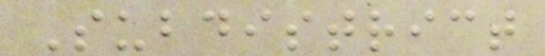Subdistrict
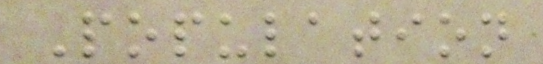Population
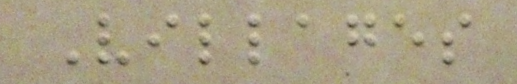Villages
